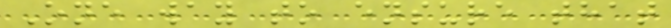One way to ensure that
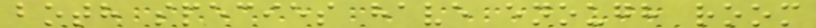both species have enough room
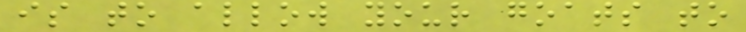is to allow your goats to
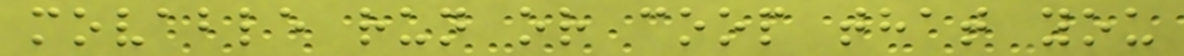movable run or coop that you
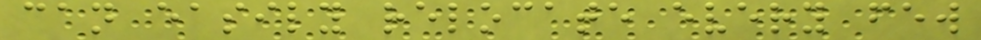can easily relocate every few
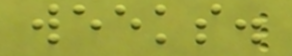weeks.
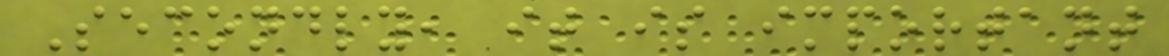Secondly, it is important
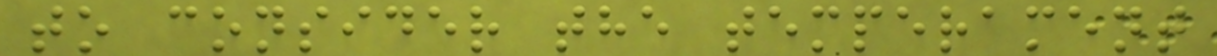to consider the temperament
